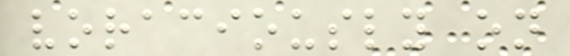voraciously on
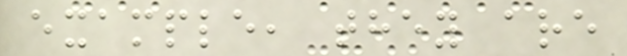example, they are
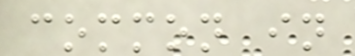common in
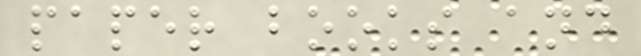paper books and
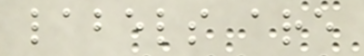labels are
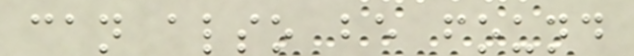can also be found
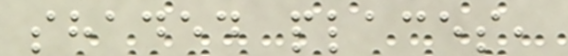shaded places,
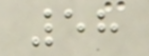58
